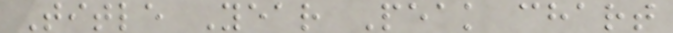Title Year Peak chart
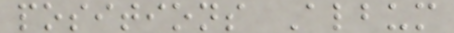positions Album
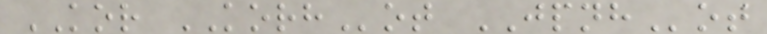KOR KORHot JPNHot
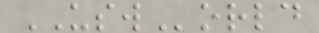USWorld
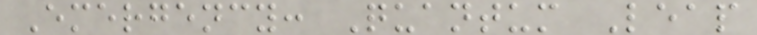Emergency: Quantum Leap
